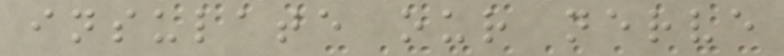insulate our nerve
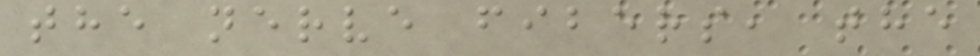the nerve fibers, the
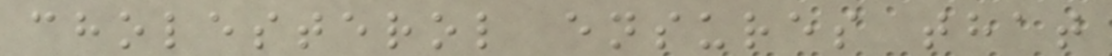cholesterol ensures that
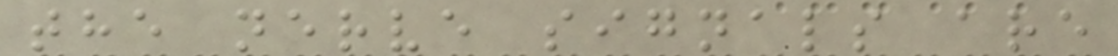the nerve signals are
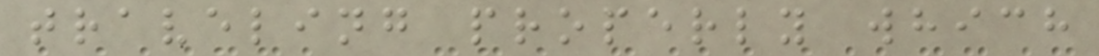traveling properly which
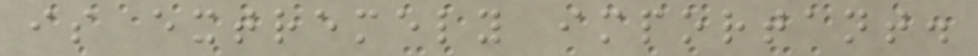is extremely important.
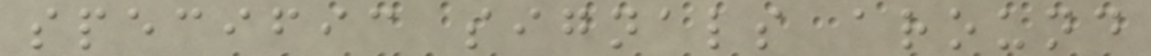specific signals around
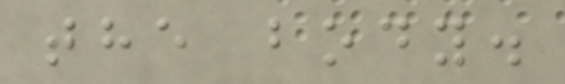the body.
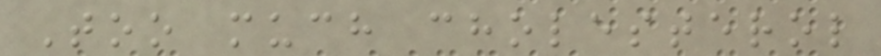Too much cholesterol
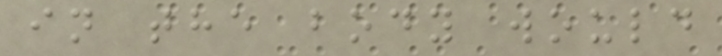in the body would
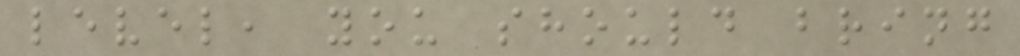level, you should bring
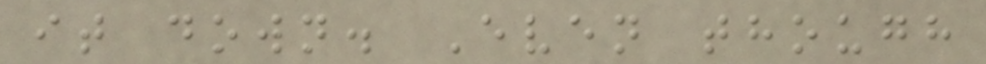it down. Even though
